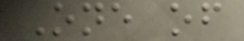One of
